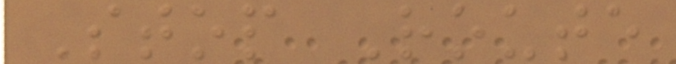Stop Route
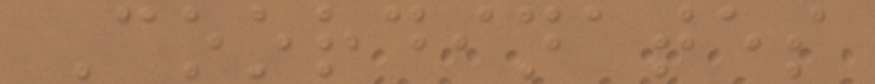Coordinates
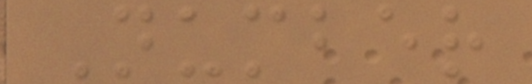Number
